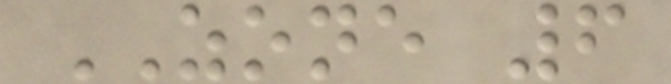ZONE 6
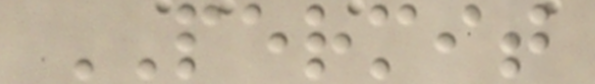PERMIT
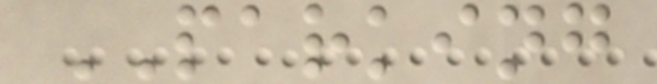PARKING
